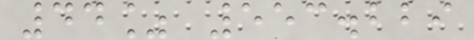44% 553.229
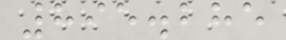895.285
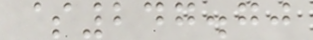$247.70
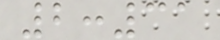2:31
